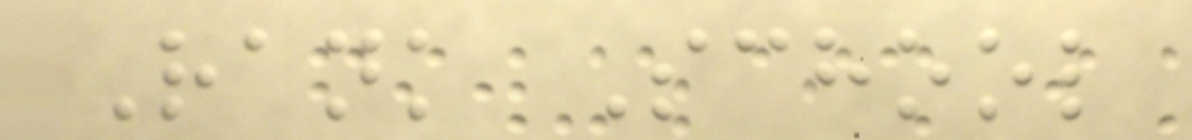Rank School
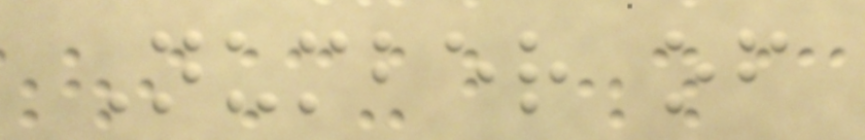Number of
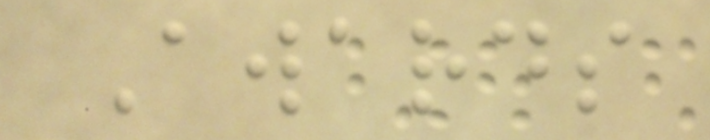Awards
